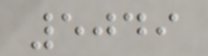5049
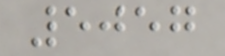5057
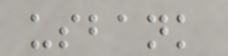usbank
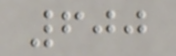600
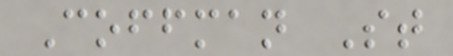Coffman St
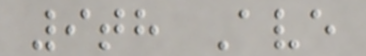9th Ave
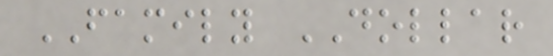FAMILY DOLLAR
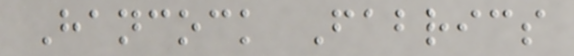Hancock Fabrics
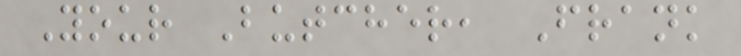Your Butcher, Frank
